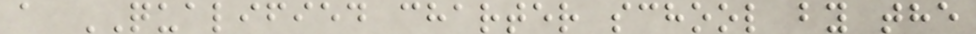a QUALIFIED charter school by the
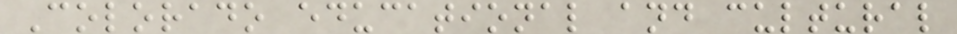Colorado educational and cultural
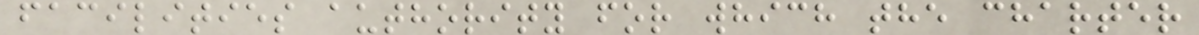facilities authority for which the charter
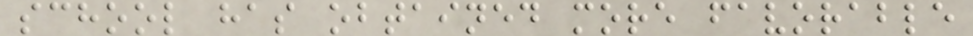school has obtained more favorable
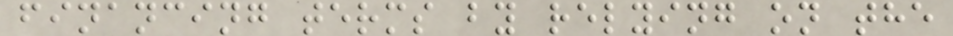financing terms by relying on the
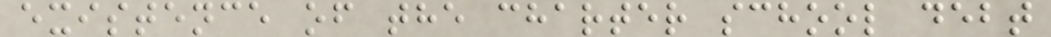existence of the charter school debt
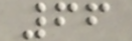66
